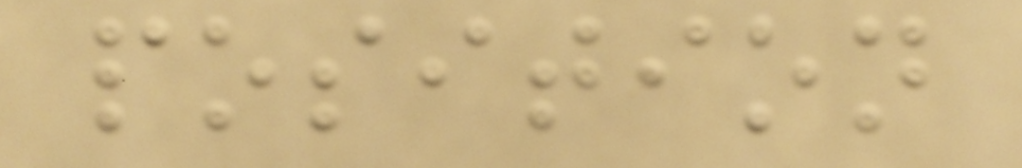position
